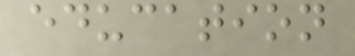education
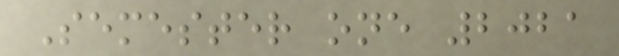Semester one 2021
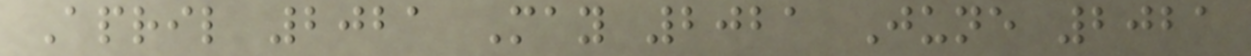April 2021 May 2021 June 2021
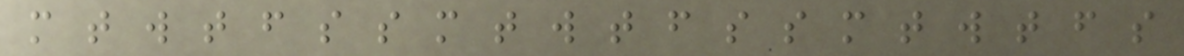m t w t f s s m t w t f s s m t w t f s
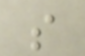s
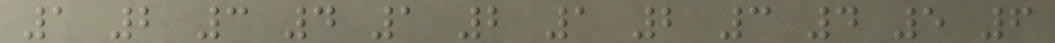1 2 3 4 1 2 1 2 3 4 5 6
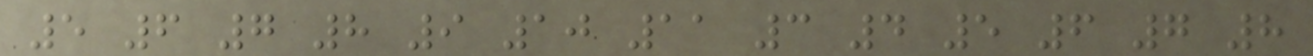5 6 7 8 9 10 11 3 4 5 6 7 8
